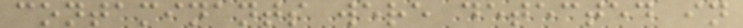contaminants were detected in
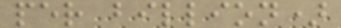per billion)
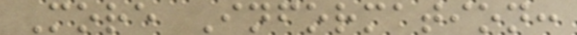More Information:
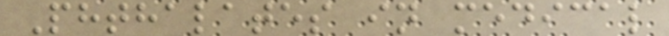Phthalates in medical
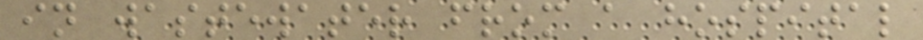in wastewater from a hospital
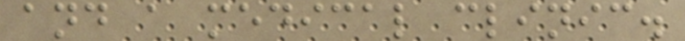and a medical clinic.
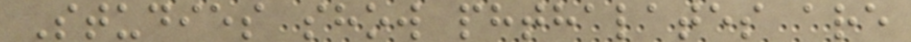Studies show phthalates are
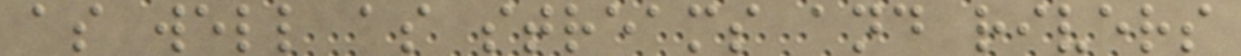as well as streams and rivers
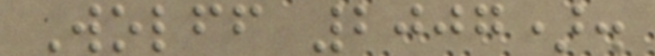Wolff 2007).
